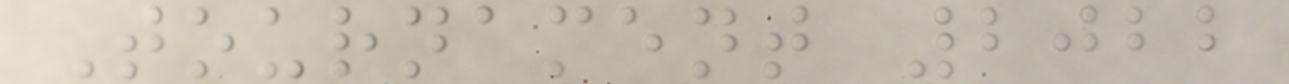Tournament 2022
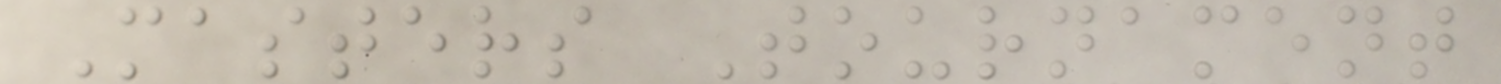Masters Tournament
